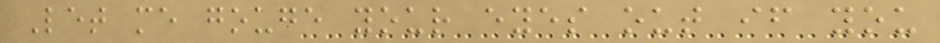Let me gouge your eyes out if you
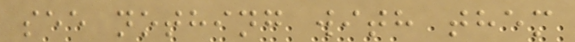see nothing with them
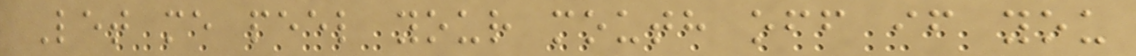Let me peel your mouth off if you
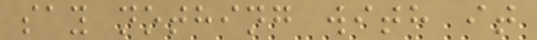say nothing with it
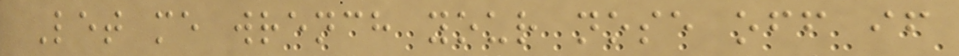Let me wrench your nose off if
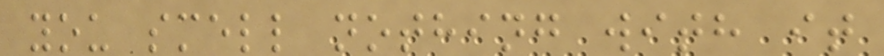you smell nothing with it
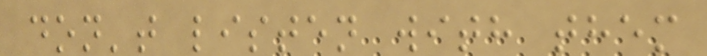don't listen with them
